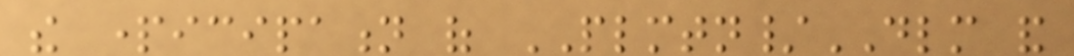the participation of PLMTN/DLM and
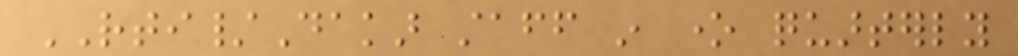RTI/Dakar staff in one quarterly
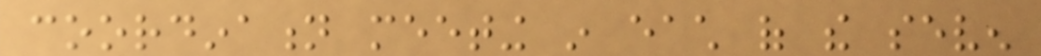coordination meeting in each of the seven
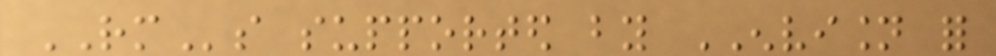RMs supported by ENVISION for
